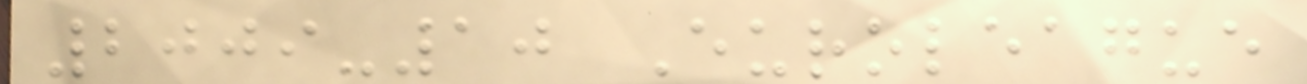2009-10 Euroleague
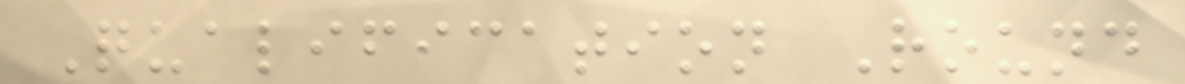Qualification Round
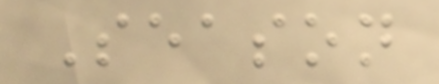Season
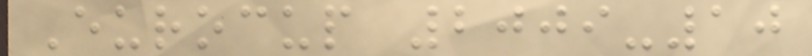Eurocup 2009-10
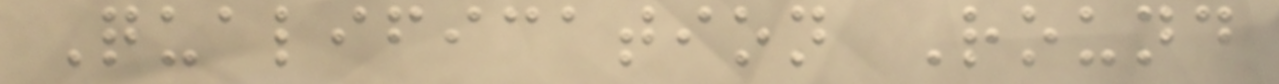Qualification Round
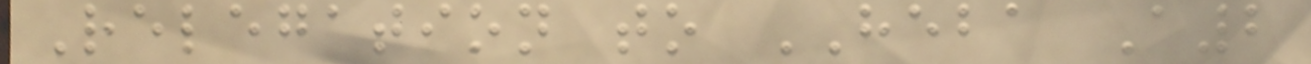Relegation to HEBA A2
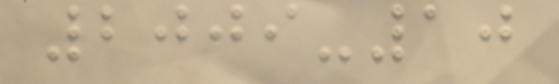2009-10
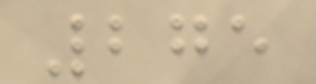275
